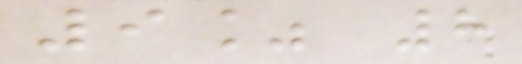9% 8
